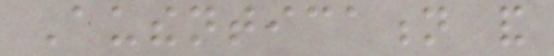Authentication and
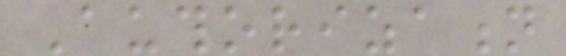Authorization
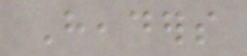Headers
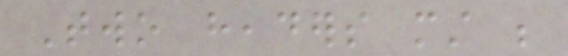Two headers must be
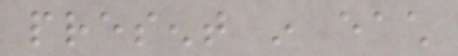present in each
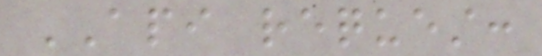API request:
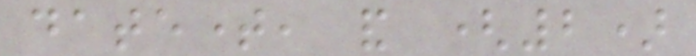datetime, and (2)
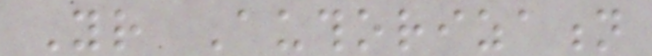Your Authorization
